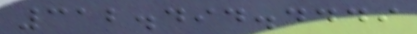312.494.4449
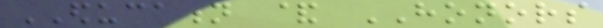EDUCATION & HONORS
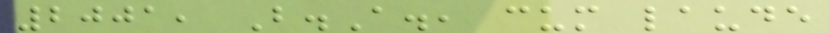2001, B.A., cum laude
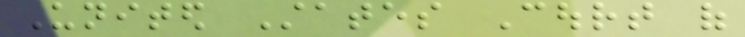United States Court of
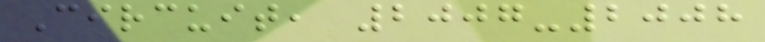Circuit, 2007-2008
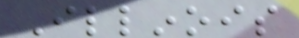Illinois
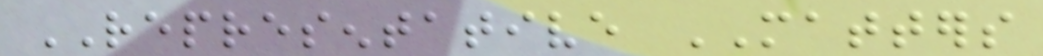REPRESENTATIVE MATTERS
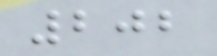202
